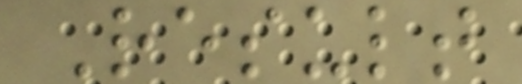Result
